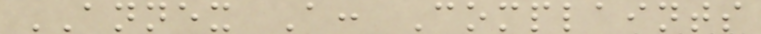ANNEX A: Complaints
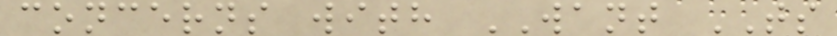concerns with WANT TS
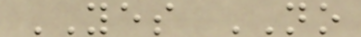YES NO
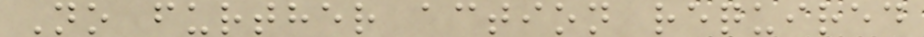No further action required
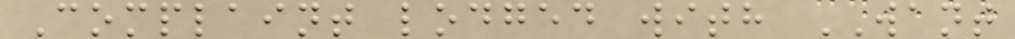Complaint lodged with WANT
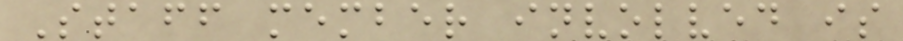Staff member involved is
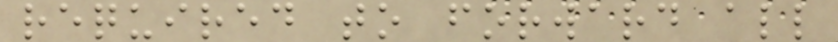required to forward all
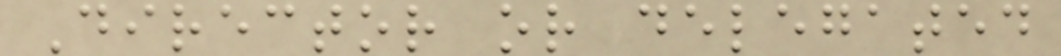Director or delegated
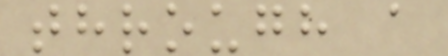through a
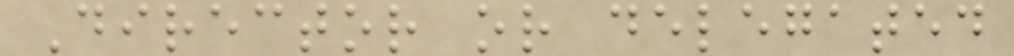Director or delegated
